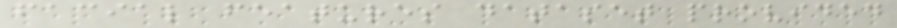facial features dataset provided
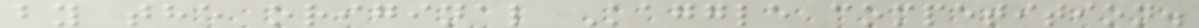by the original Kaggle competition.
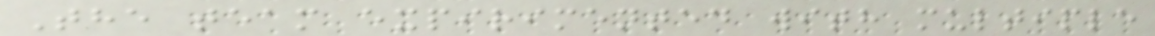The team expirimented with multiple
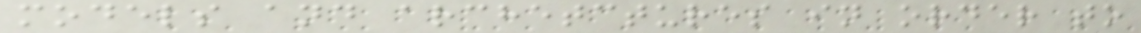models and archetctures in order to
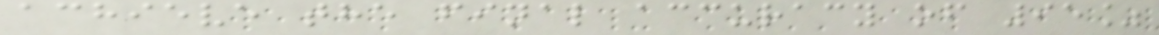achieve the final accuracy of 95%
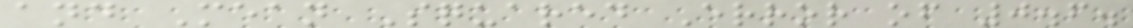and Mean Squared Error of 0.6.
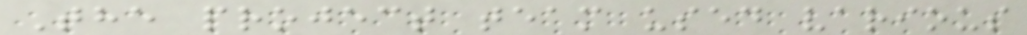The project team used various
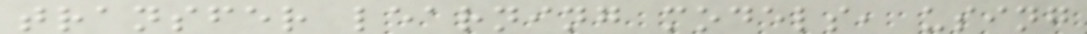transfer learning models, using
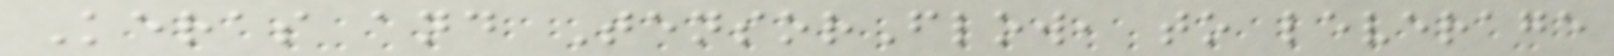Keras and TensorFlow, to leverage
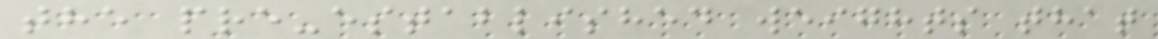the pre-established weights that
